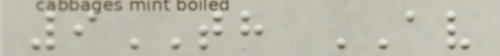9TH AV
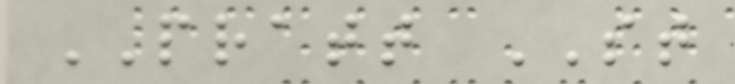PRATT ST
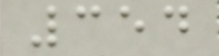354
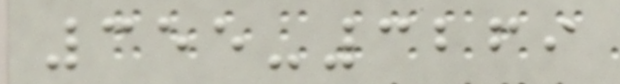355-3269
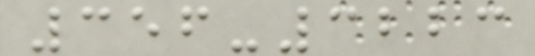356-3223
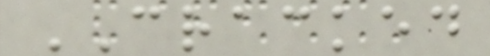CRACKED
